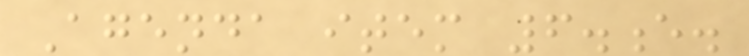Agenda item 6.e.
